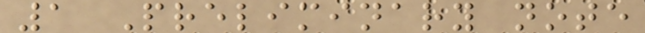1 Preliminary note
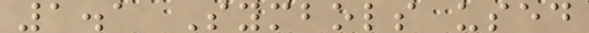1.1 Symbols used
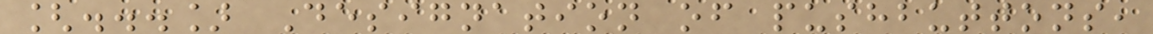[...] Designation of pushbuttons,
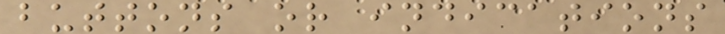buttons or indications
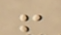!
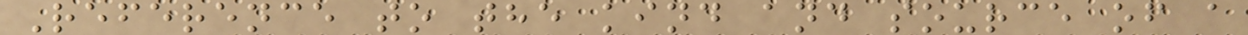Reference to the kind and source of a
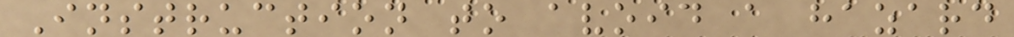Instruction to avoid a hazard
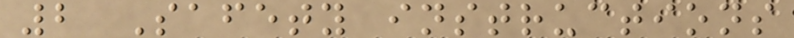2 Safety instructions
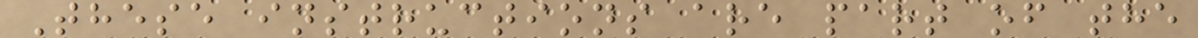These instructions are part of the
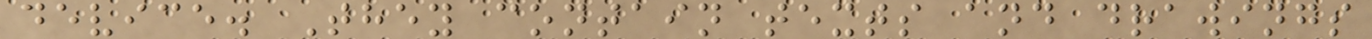device. They contain texts and drawings
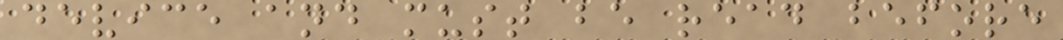device and must be read before
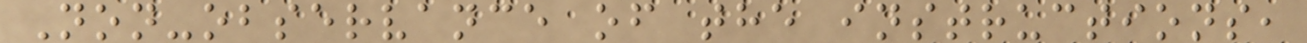Non-observance of the instructions,
